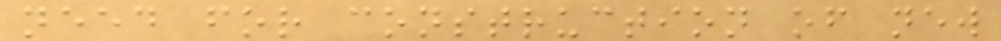need for construction of new
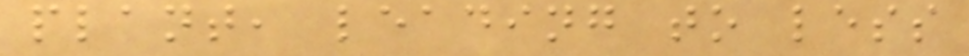plant, leading to less
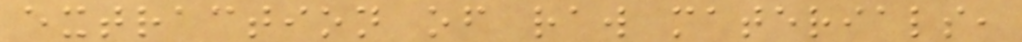extraction of raw materials,
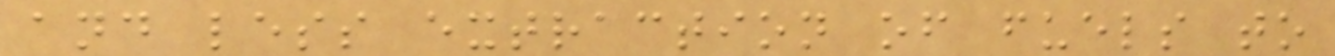and less extraction of fuels to
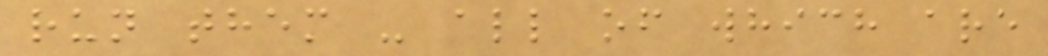run them - all of which are
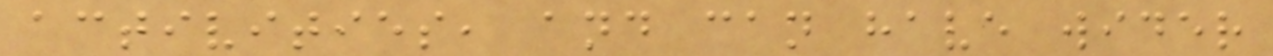activities, and can have wider
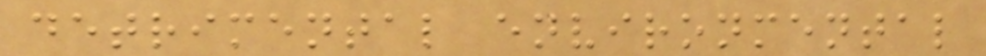detrimental environmental
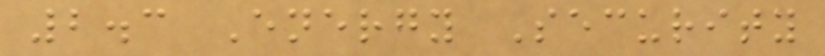2.3 Energy Security
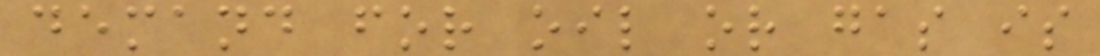demand for oil or gas is
